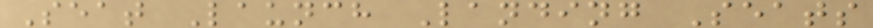Seat Launch Landing Seats
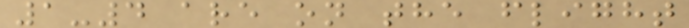1-4 are on the flight
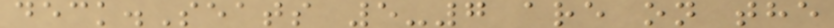deck.Seats 5-7 are on the
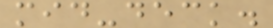mid-deck.
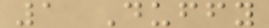1 Duffy
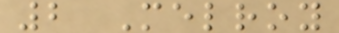2 Melroy
